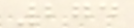274
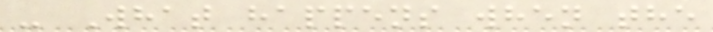- What happens when the
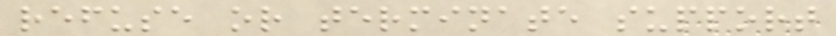refuse or terminate support
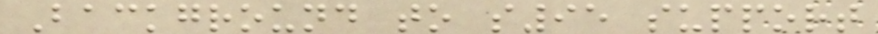Background to s95 support
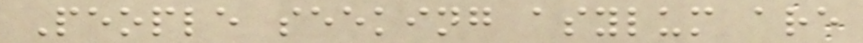People seeking asylum are
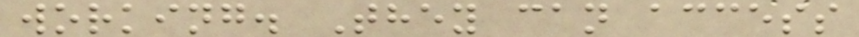working. They can access
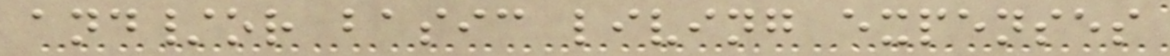and/or basic living expenses
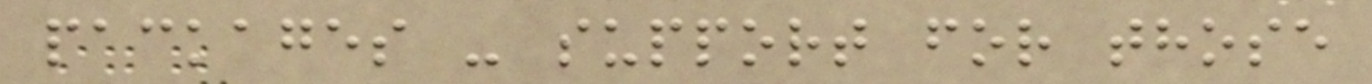packages - support for those
